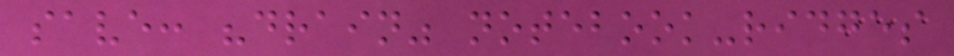save: "drain" notebook-ridges
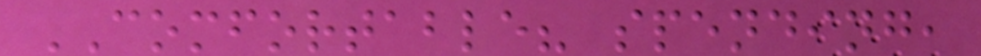COMFORTABLE? spending,
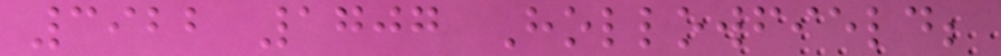3922 1707 Hollowfield;
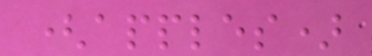(apples)
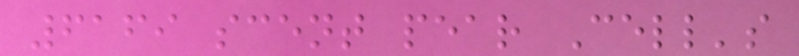6169 scent pear Cell's
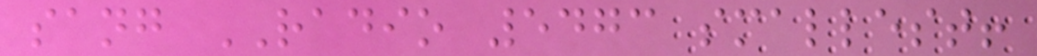sang RADIO 5473 smallest!
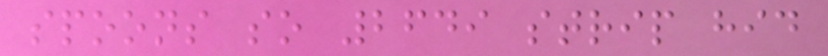spoons so 2649 strip hid
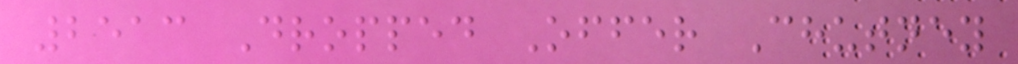2513 Dropped Offer Chutney
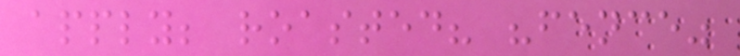apply; roasted? "fence"
